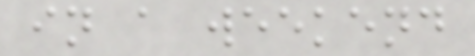in a weekend
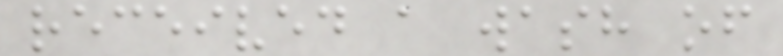received a wash of
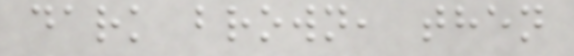dark brown, then
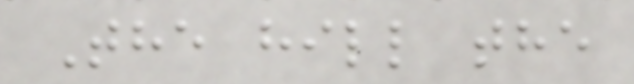The hill the
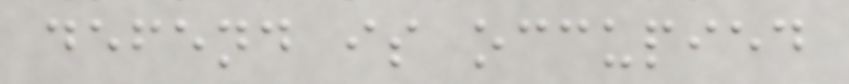defend is occupied
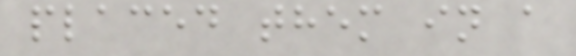placed them in a
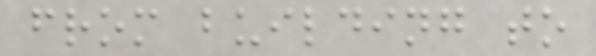from building to
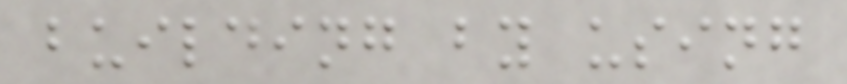building by using
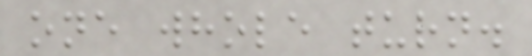one whole turn.
